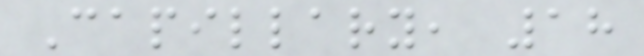Capillary, 18
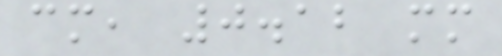cm, 0.12 mm
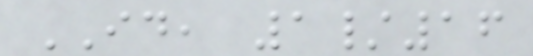ID, 1/16
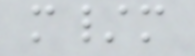m/m
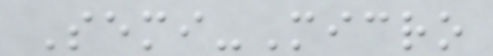Semi-Micro
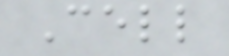Cell
